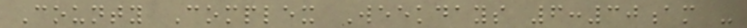County Complex Weekdays 6:30am -
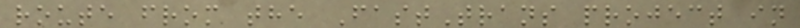route from the FastTrans project in
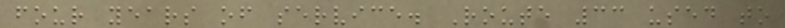four years of service. Route 33 used to
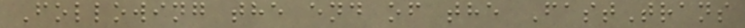Following the end of the FastTrans
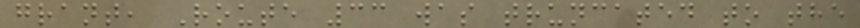grant, Route 33 was truncated to the
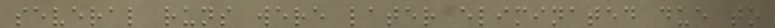several runs were later eliminated due to
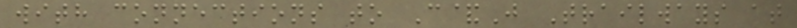with connections to C&J Trailways at
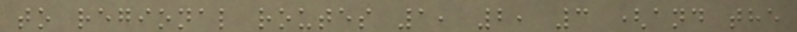to regional routes 1, 2, 3 (and the
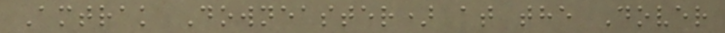Amtrak Downeaster) at the Dover
